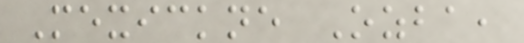Mexickne Ozba,
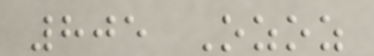805 Ozoz
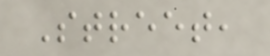Street,
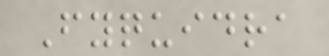Fyquidra
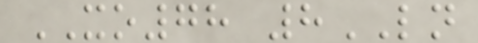XO78 8LN
